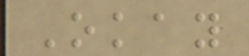Okay
